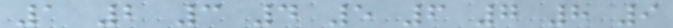1 2 3 4 5 6 7 8 9
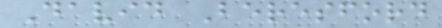David Beresford
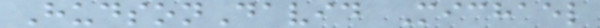HudsonDavid Michael
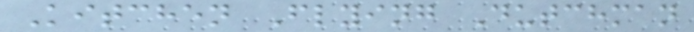Kitchen Flying Dutchman
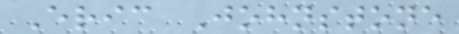Eric Johnstone
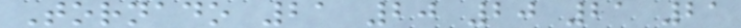Tornado 21 20 20 21 21
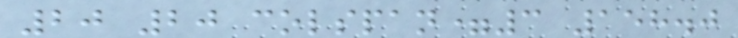20 20 colspan=3 158.0
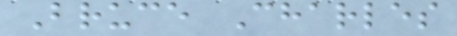Bruce Charles
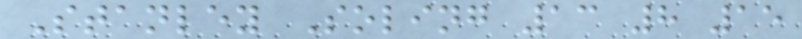Stanley Soling 13 8 15
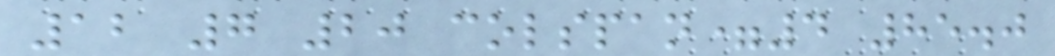12 7 20 colspan=4 85.0
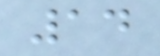14
